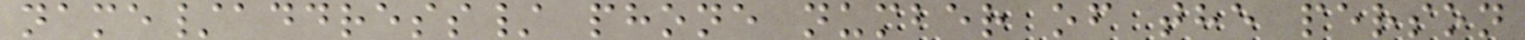name/address/ phone number of the person
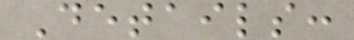Details:
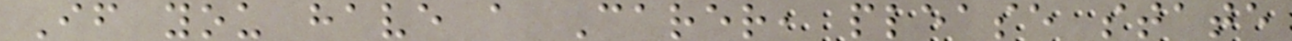If you have a Carer, please state
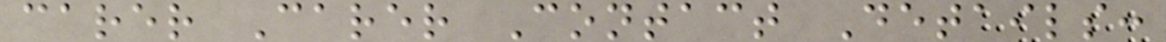carer Carer Contact Details:
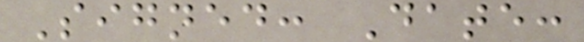Signed: Date:
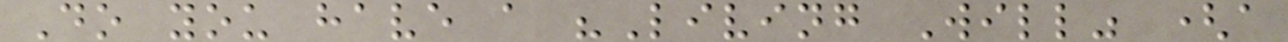Do you have a "Living Will" (a
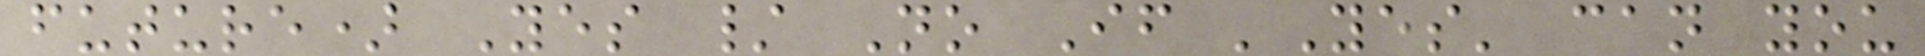future) Yes / No If 'Yes' can you
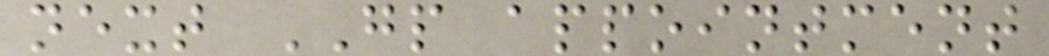next GP appointment
